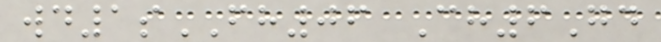wd1sFH06 Ch6Gd
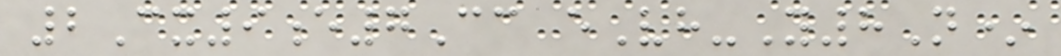2Cx9e7Cc eVh-Y8N*
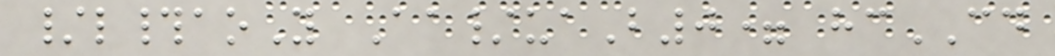/l#aoY Aa/uaB0= hcCD
